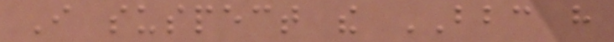I suspect the BBC have
